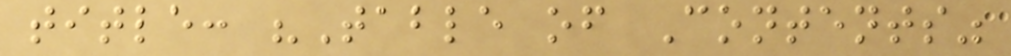title: "Table of Contents"
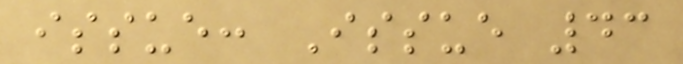issue: Issue 43
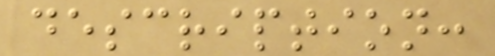description:
